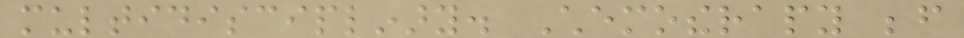multidisciplinary. Chemotherapy before
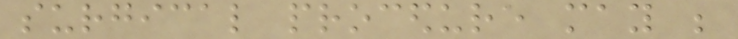surgical procedure may be
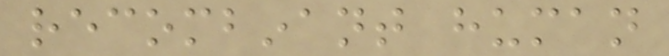recombinant human
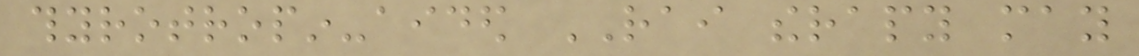thyrotropin-aided RAI therapy may
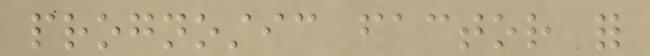prognostic factor for
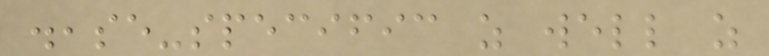disease-specific as well as
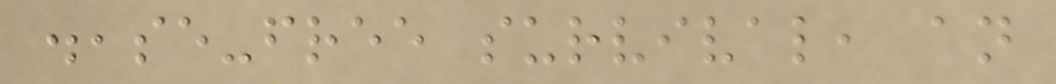disease-free survival, an
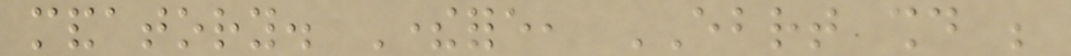mandatory. Therefore, EBRT should be
